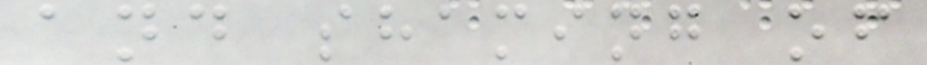and shaming of
